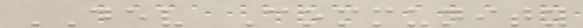DEV Community
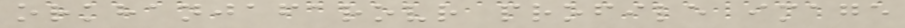orkhanjafarovr profile image
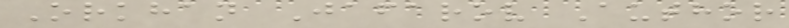Orkhan Jafarov Author
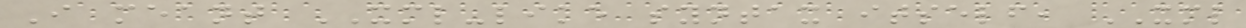I meant XML-like syntax itself, XML
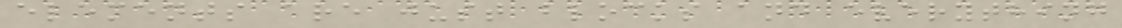elements are just blocks and everything
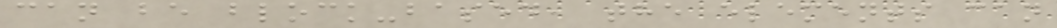can be block-based, the elements can
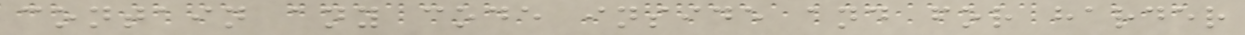contain any code inside and for harder
